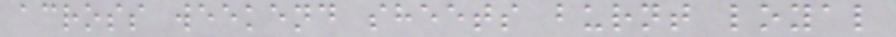across weekend sheets burnt loyal
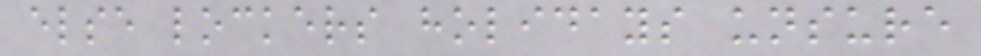else lockers holidays unsure
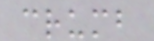crumb
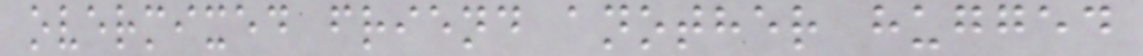overmixed friend another hugged
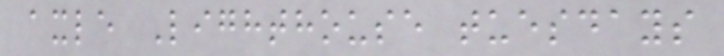axle Lighthouse tuesdays
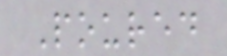Poured
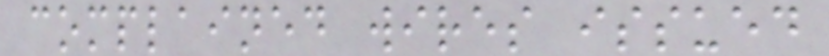complained wires issued
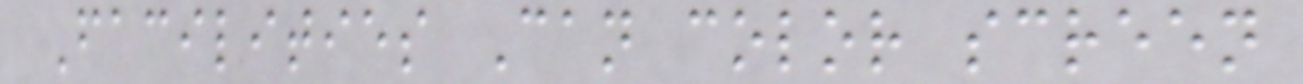Facilities Can color screen
